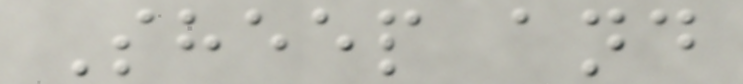Sheep and
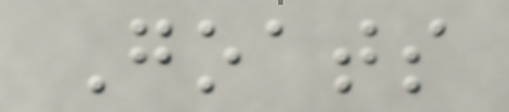Goats
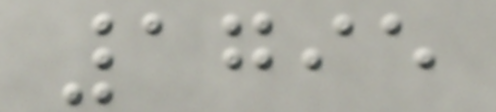1795
